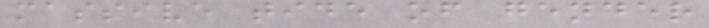massive tide of gender
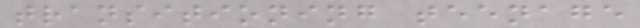transitioning teenage
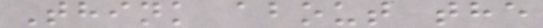Think about the
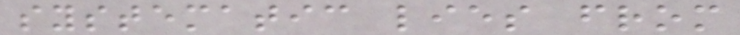systematic lies from
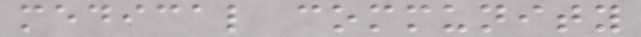medical community
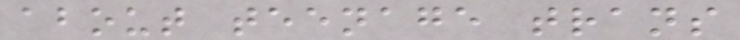about teenage trans
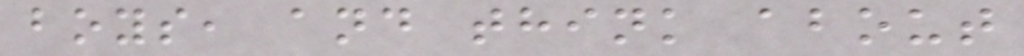boys, and think about
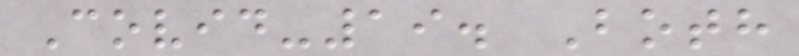Covid-19. Both
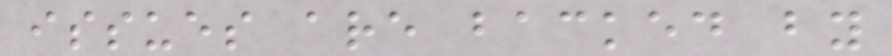issues are backed by
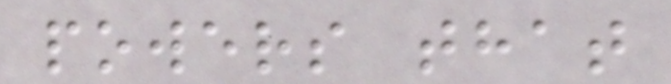powers that
